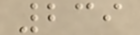239
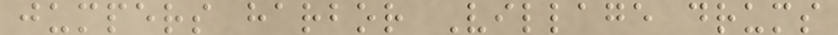jumpers harbor Village drums
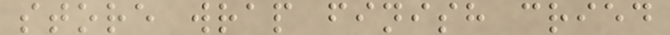store wrap finish cried
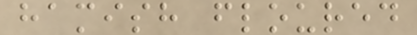hamish floured
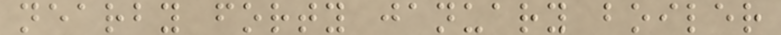nearby forty january boiler
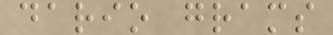dario grams
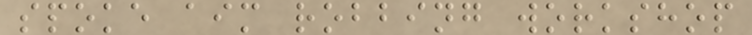spoke aim robbing workshop
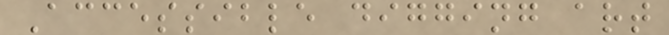Accessible digging art
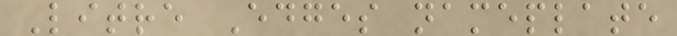Litre Edges nameplate
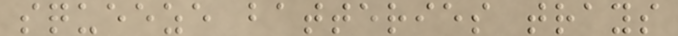squeeze batteries trays
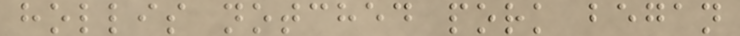hollis notched pork began
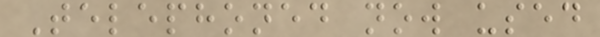Telephoned now used
